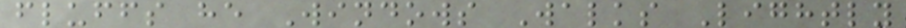fluffs he Windows Walks Lightly
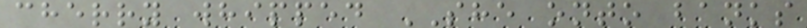cherry whipped SHE onto banks
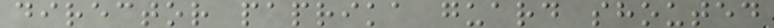director paprika guard shouted
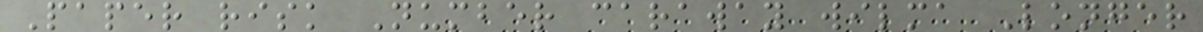Paper risk Number caraway wilma Longer
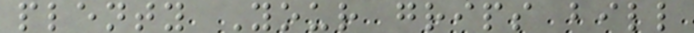plenty Your grips bill
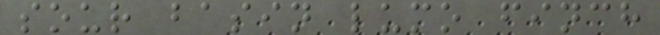sour basin lumo finch
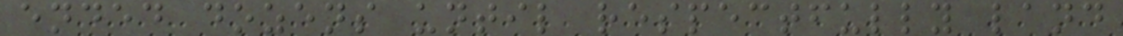ended dozens until respectfully land
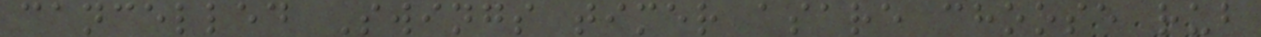cancelled Swings timer asare choose rub
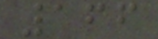166
